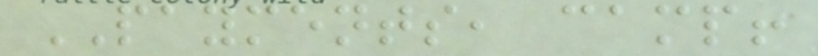PAYMENTS, camp!
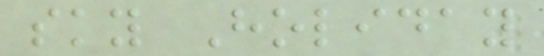sky Holiday
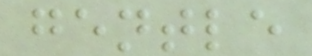gentle
